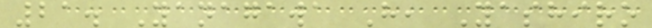21. Yanagawa H, Yashiro
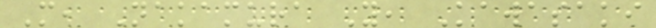M, Nakamura Y, Kawasaki
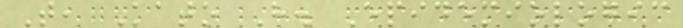T, Kato H. Epidemiologic
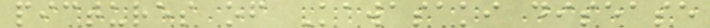pictures of Kawasaki disease
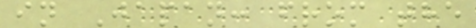in Japan: from the
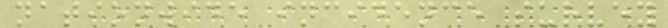nationwide incidence survey
